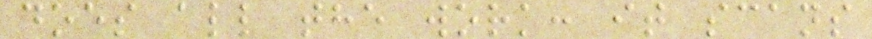does all the work: it scans
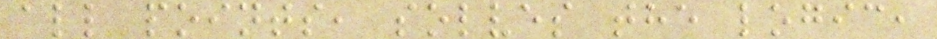all points, solves the logic,
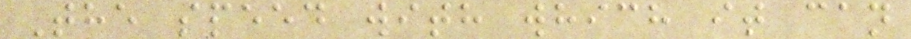The speed with which it can
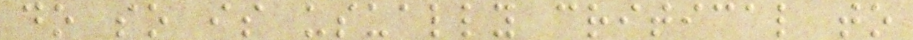do so is usually critical to
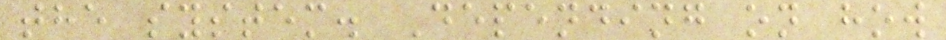the system. Depending on how
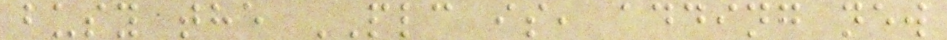busy the PLC is, adding new
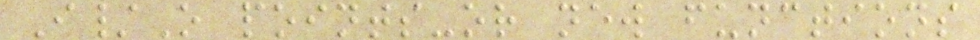I/O points-or new functions
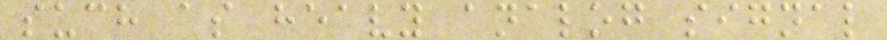such as heavy analog signal
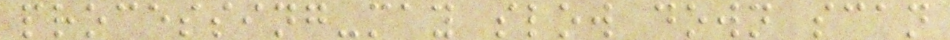processing-may slow down scan
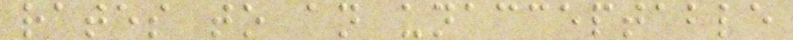rates to an unacceptable
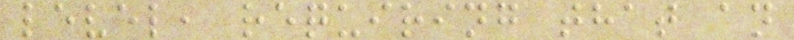level, requiring that an
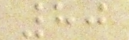80
